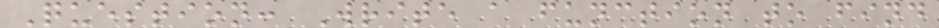Question: Write a function to find
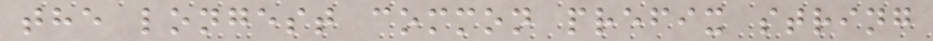the longest common prefix string
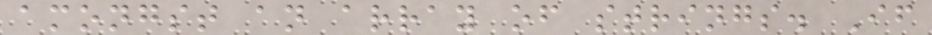amongst an array of strings. If
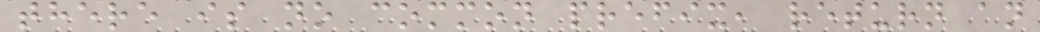there is no common prefix, return an
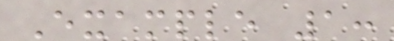Example 1:
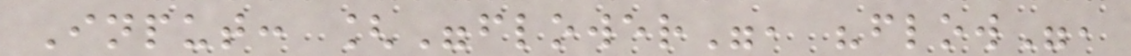Input: ["flower", "flow",
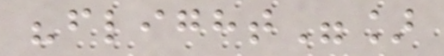"flight"]
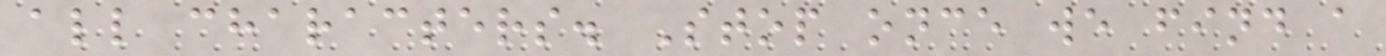all characters. Stop once we find a
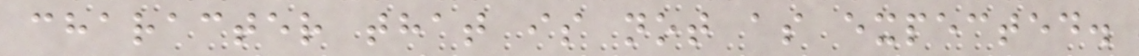character that is not as expected.
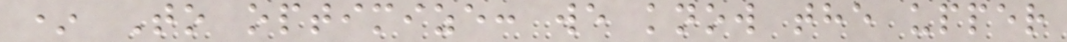* To optimize: we know the upper
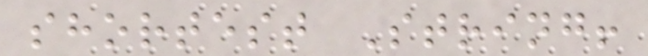shortest String!
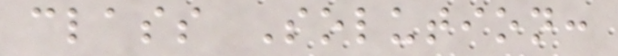class Solution:
